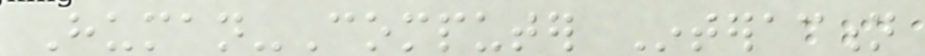Human-Computer Interaction
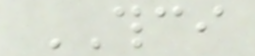THCI
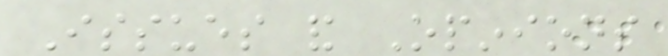Issues and Opinions
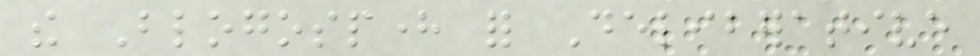the Blogosphere for Deliberative
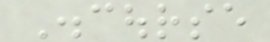Discourse
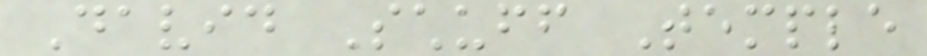David Schuff Temple
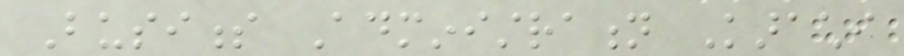Business Administration Karachi
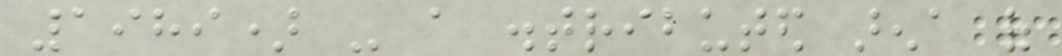1989) - a distributed arena of
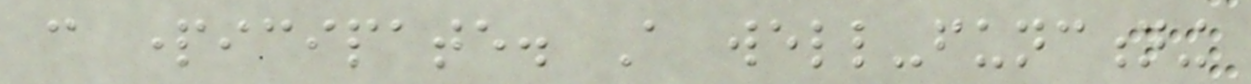can participate. A well-functioning
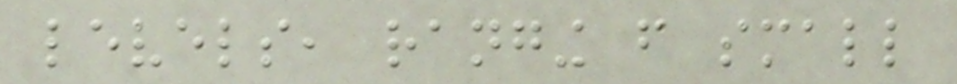levels, ranging from small
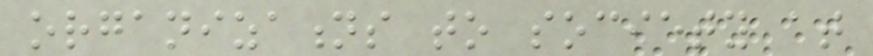organizations to society at
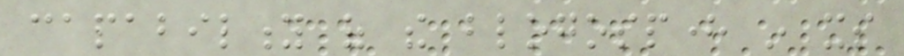capability of the blogosphere in its
